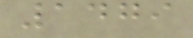1479
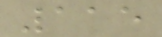115
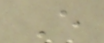E
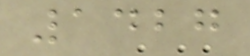1427
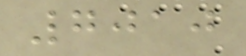7010
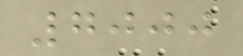7000
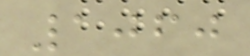1060
